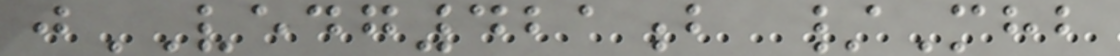jVEDG421b /Mhb
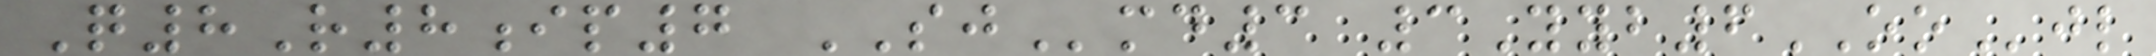Q8R8ip7 SJmd3 3Yyb6OOjl
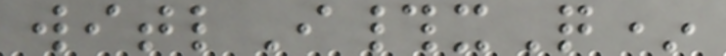witlI#xQ*
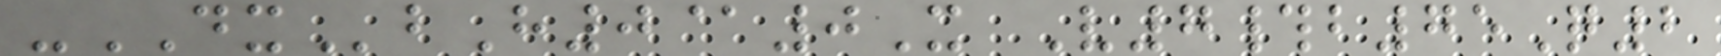-DXbH0@0X V7#b75Q2
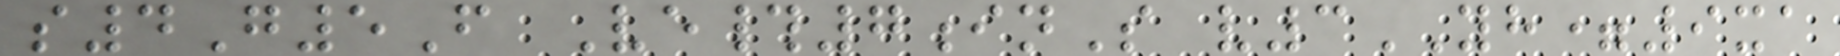s4G5F Ve#7inS v3YH=9xa
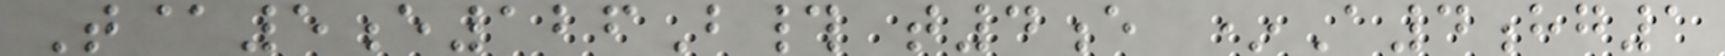T@5e126B# t4e *A4hg1
